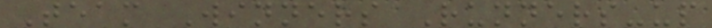Team Winners Runners-up
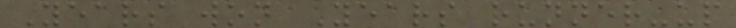Years won Years runner-up
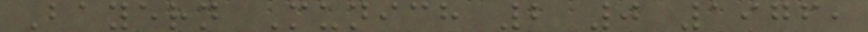Bayern Munich 2 0 1976,
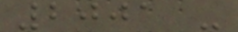2001 -
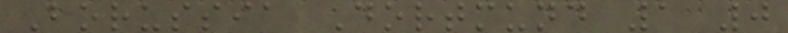Borussia Dortmund 1 0
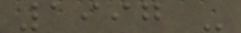1997 -
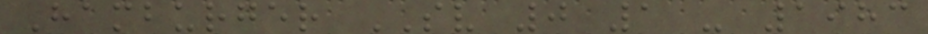Hamburger SV 0 1 - 1983
